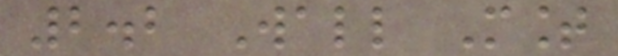2.2 Wall Mount
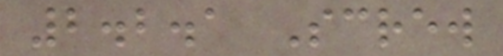2.2.1 Screw
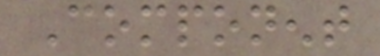Component
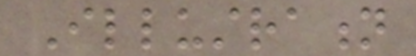Illustration
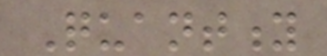Quantity
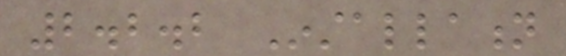2.2.2 Installation
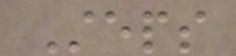Steps
